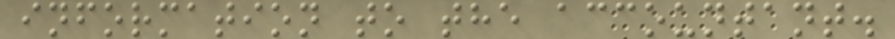information to the accountant.
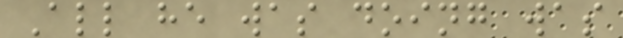All he was doing was
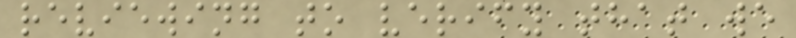reviewing to verify that we
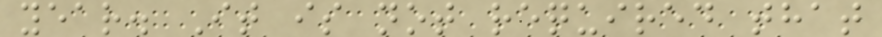year. It is not required that
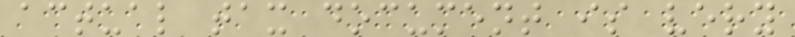actual tax document is very
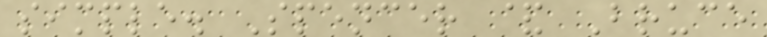simple. Spencer & Bruce
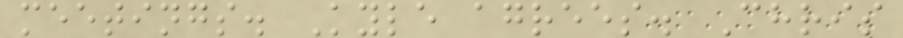meetings. Kyle agrees. Chris
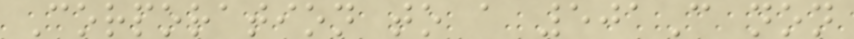Corporation to a 501C non
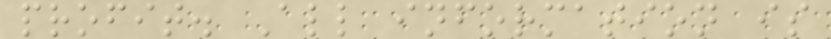profit. All information is
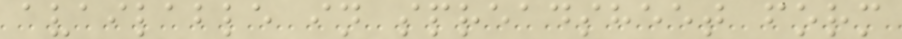available in spreadsheet form
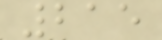215
